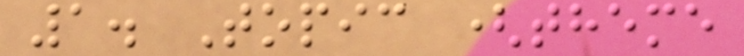1. Topic (theme
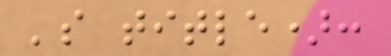's title):
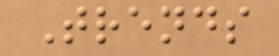Trends
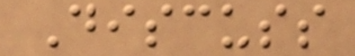Discuss
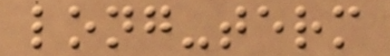long-term
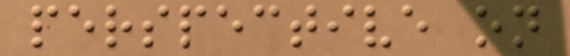perspective on
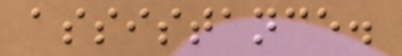assistance.
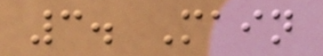3. Main
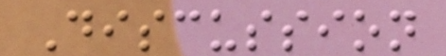Discussion
